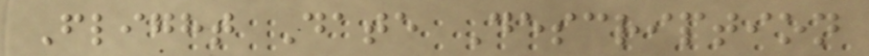Flight Date Description
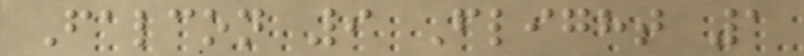Falcon 9 Flight 1
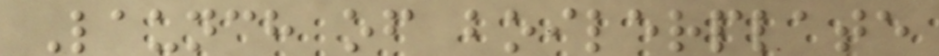Launch of boilerplate
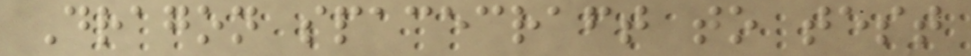Dragon spacecraft to test
